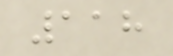118
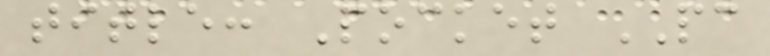title: Pocket PC
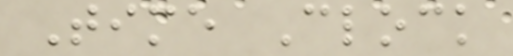Time Clock
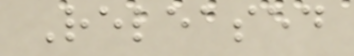Released
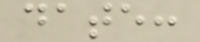date:
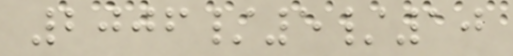2006/5/10
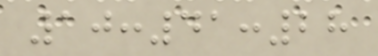10:41:28
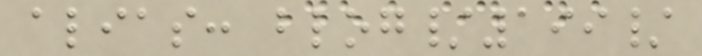alias: blog/199/
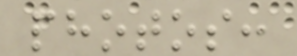photos:
